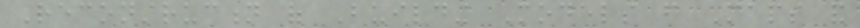Reconstruction of Building Models from Maps and
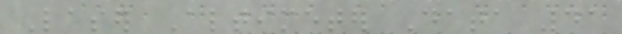Laser Altimeter Data 41
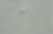a
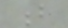b
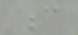c
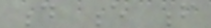d e f
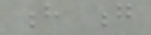h g
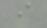i
